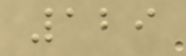129
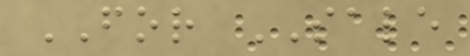FOR SALE
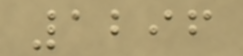1296
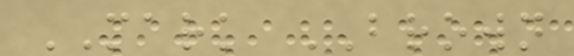MARK BROWN
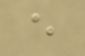e
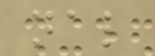nal
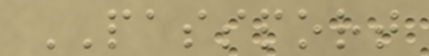PASSPORT
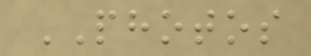PHOTOS
